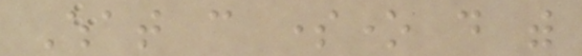What can someone do with
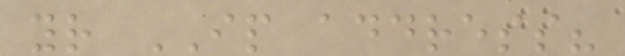your IP address?
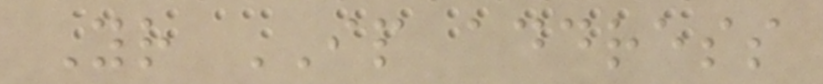Your IP address
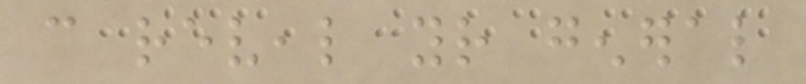can reveal your general
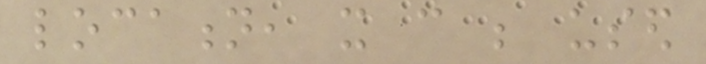location, it can be used
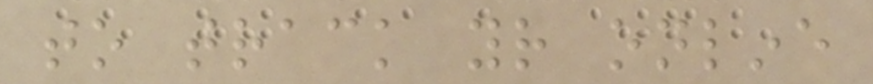to track your online
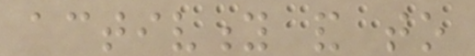activity and to
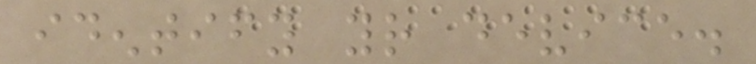identify your device.
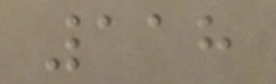118
